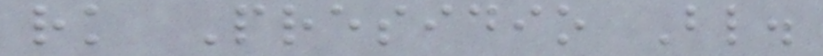rk Presidio Bl.
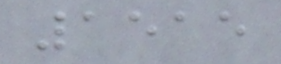1515
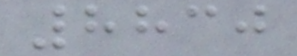8830
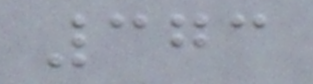373
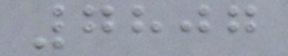7807
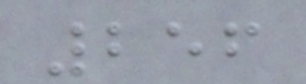256
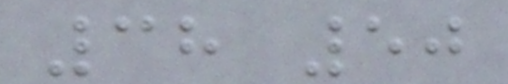38 50
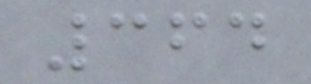364
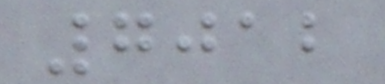7012
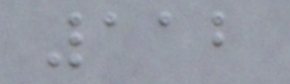112
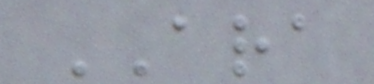ARA
